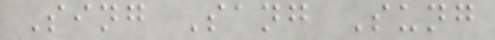Sing Sang Sung
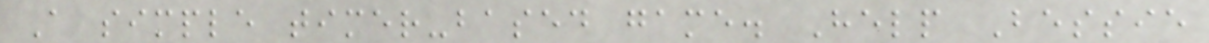A simple timer-based game. Help Bessie
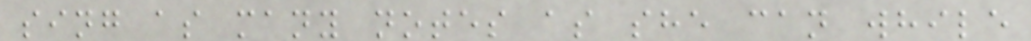sing as many notes as she can while
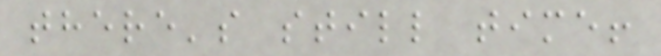there's still time!
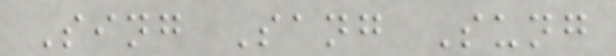Sing Sang Sung
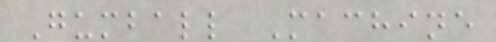Gumball Machine
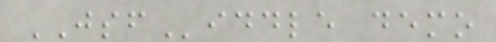JSFiddle demo
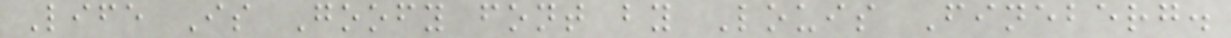Life Is Goofy font by Louis Fineberg.
